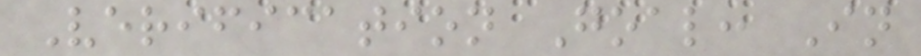Verification Goal: In
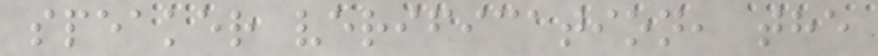speaker verification, the
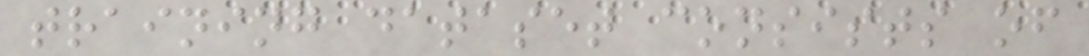training dataset consists of
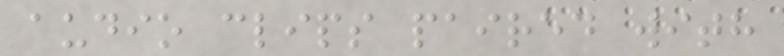audio clips paired with
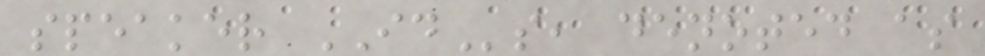speaker IDs, denoted as
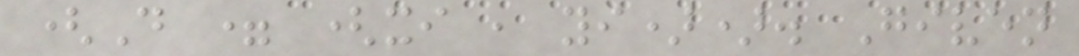(D = (xi , yi)). Given
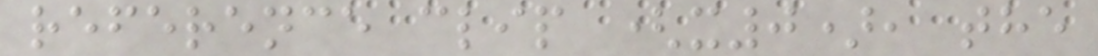reference clip (x0), the
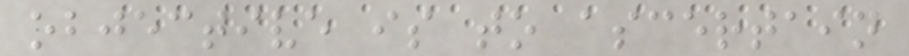objective is to ascertain
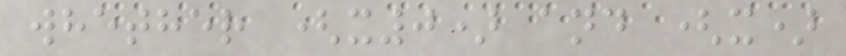whether (x0) and (x)
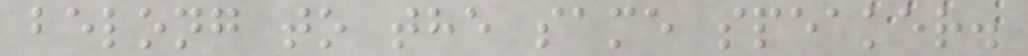belong to the same speaker.
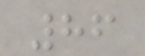86
